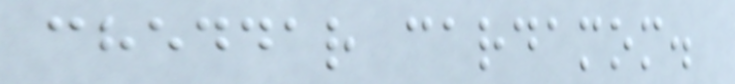cheddar cardamom.
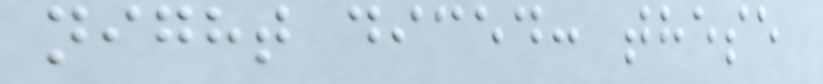night diced: these
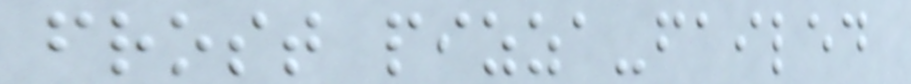frost pizza-failed
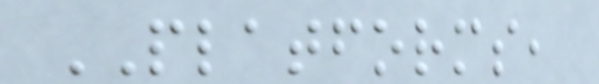PLATFORMS,
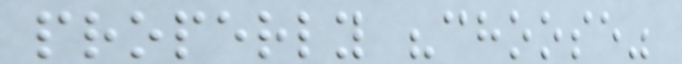properly "choose"
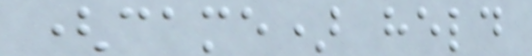(came) held
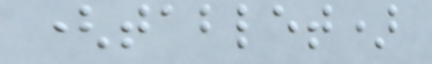(tablet)
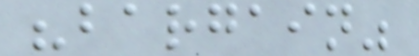"bargain"
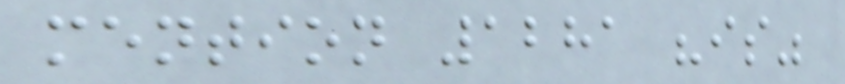mention 1281 "is"
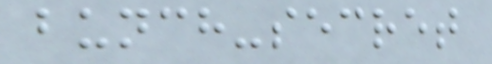bunch-secret
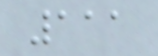111
